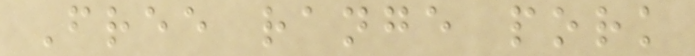Free range pork
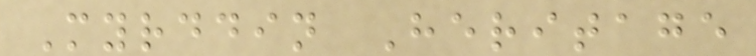Myrddin Heritage
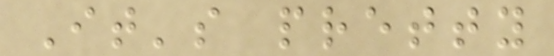It's pretty
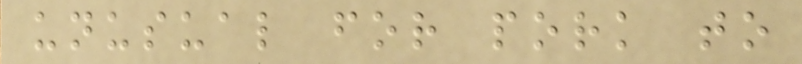unusual for pork to
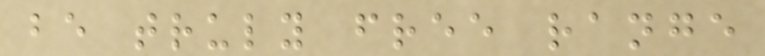be truly free range
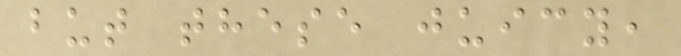but these juicy,
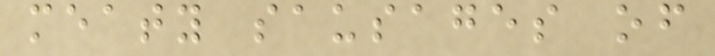meaty sausages of
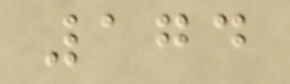174
